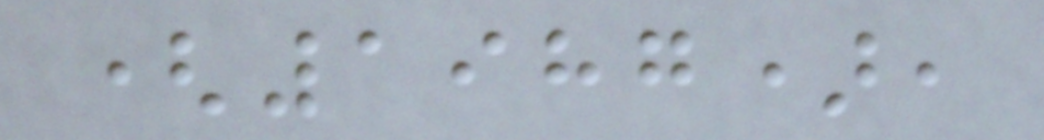(1987),
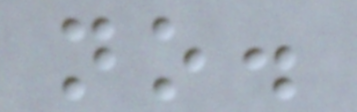no.
